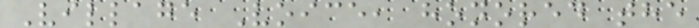Village Voice, honored the
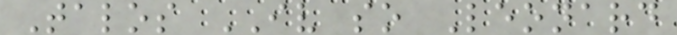Talos IV so Leonard
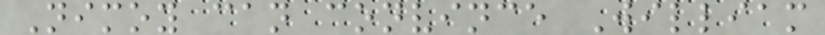Nimoy can convince William
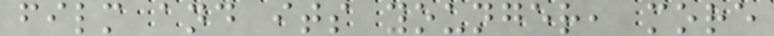film and its younger, more
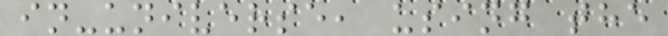in-universe, using the
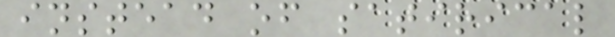instead of satirical
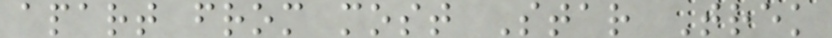apart from most Star Trek
